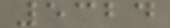5324
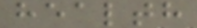health
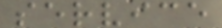service
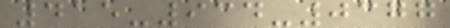415-934-0377
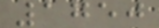1750
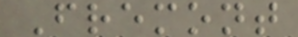Fremont
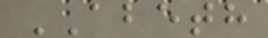ABETH
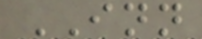INN
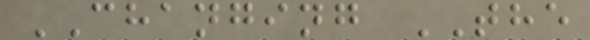CHANGING THE
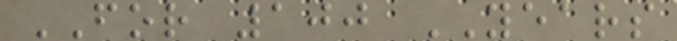FOR 100 YEARS
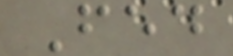Fed
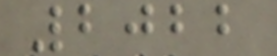2022
